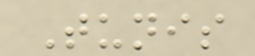Tunis
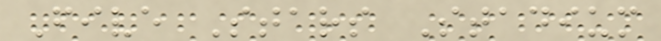Five Stars Stadium
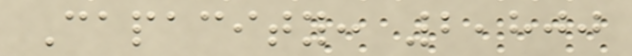Capacity: 2,800
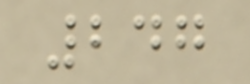247
